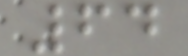64
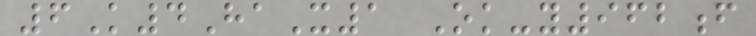6K4HaX1 Ok-y962f
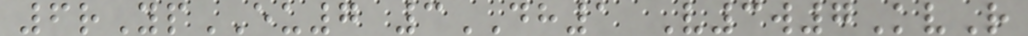6rYpEU7 3DH1 V3w7KvR
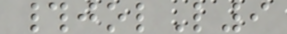#jolL9
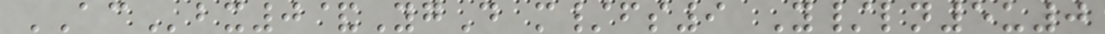ACbx0&YgD m/fs9 Y/ln5u0
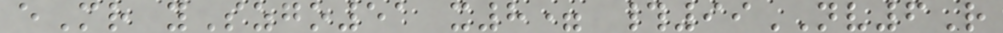eMr ySzgo51 x8= #99NV6R
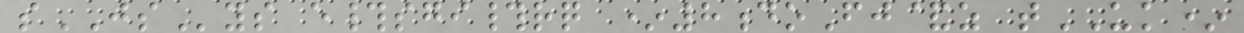sJSys e#sgi#rq *8doFj&z tUK*
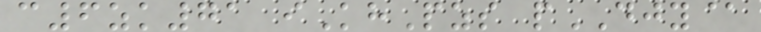c6zk71 iKhPzs pDJY@
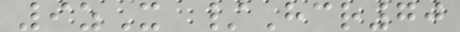9zX /Hcr70
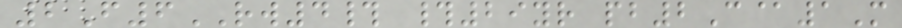2F6RW4# #29yr pb2C@1M
